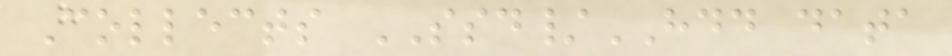Collects SSD/HDD data
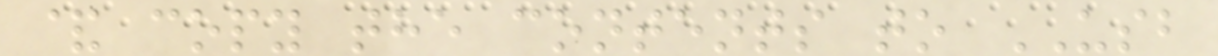& copy the contents to USB
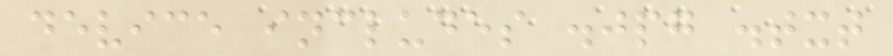device includes .jpg .txt
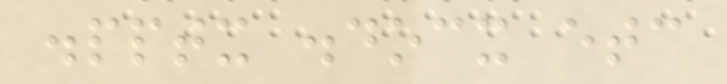.pptx .docx etc
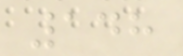148
